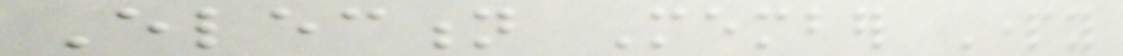Election Member Party
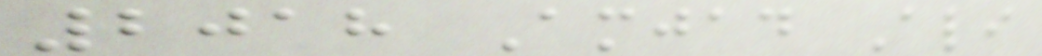2018 Amjad Ali
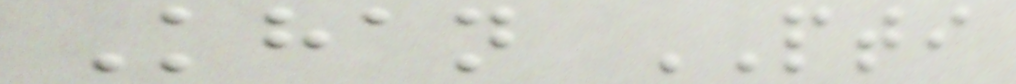Khan PTI
